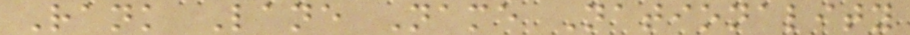Rank Lane Name Nationality
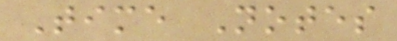Time Notes
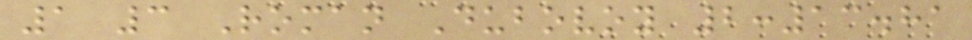1 3 Roman Dubovoy 2:13.81
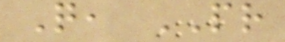Q, PR
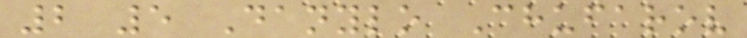2 5 Danylo Chufarov
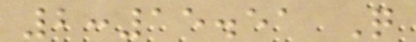2:15.51 Q
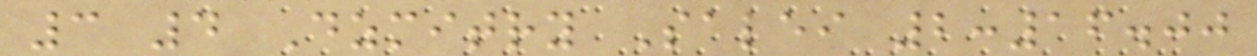3 4 Dzmitry Salei 2:16.00
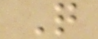Q
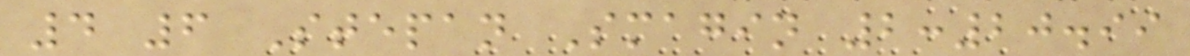4 6 Stepan Smagin 2:20.99
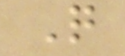Q
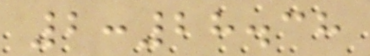2:28.38
